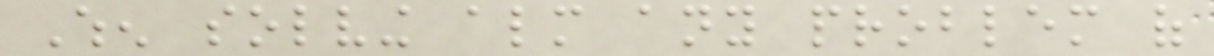When solving almost any problem of
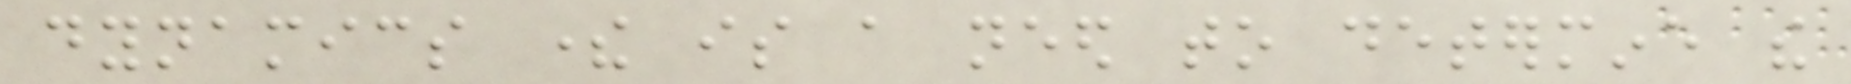dynamics there is a need to determine the
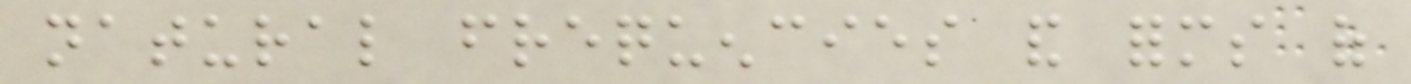natural frequencies and forms of
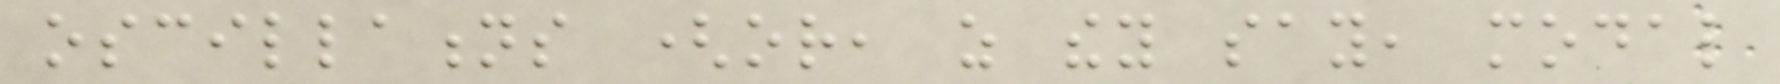oscillations (or, as they say, modal
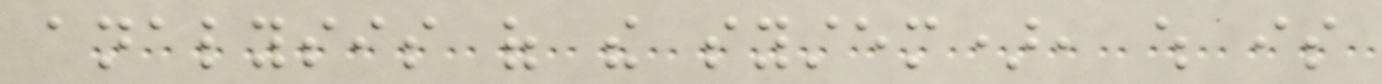analysis of the system), which is
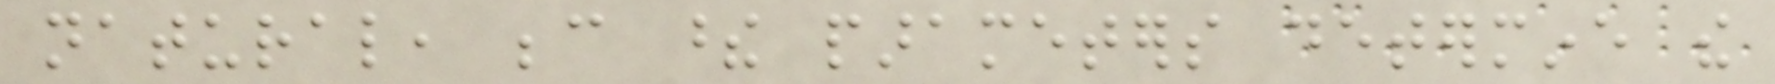natural, because these parameters determine the
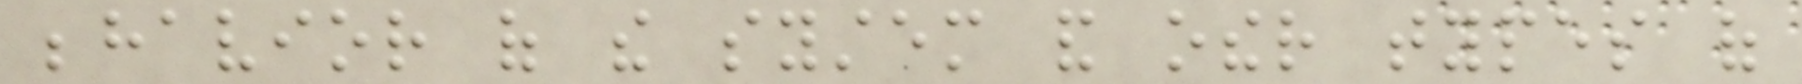behavior of the system and other types of
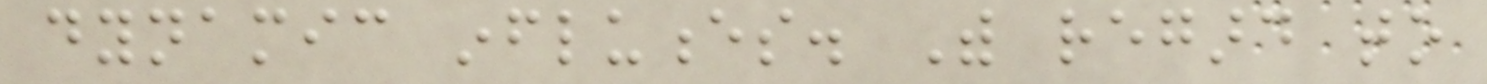dynamic influences. With regard to
